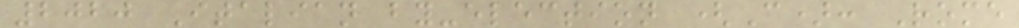2020 Italian by-election (C): Rome
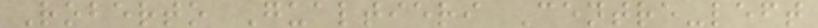Roberto Gualtieri Centre-left
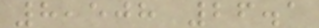8,508 26.1
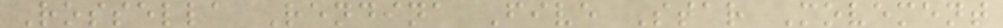Rossella Rendina Five Star Movement
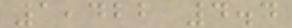1,422 4.4
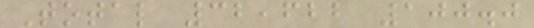Total 32,622 100.0
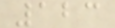123
